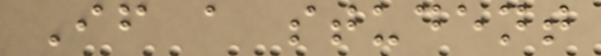If a student
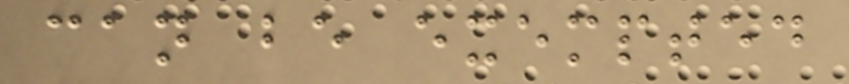can be exempted
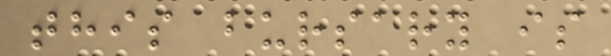this bursary is
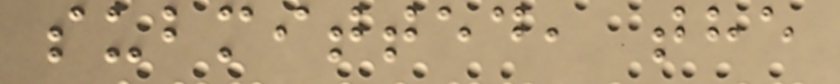submitted, the
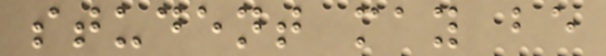student may be
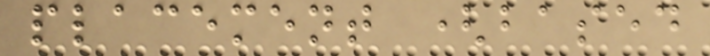placement (based
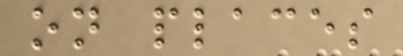on places
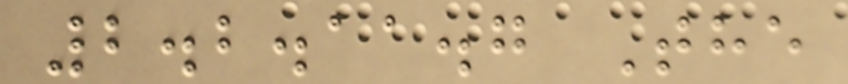2.2.11.7 The
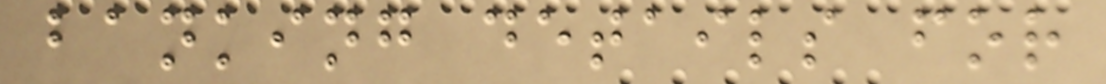banking details for
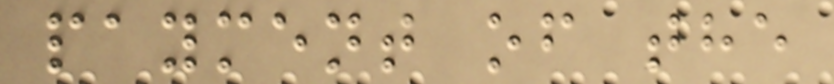payment of the
